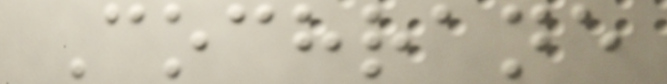Cochrane
